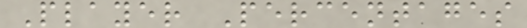Player Percentages
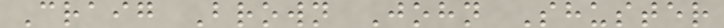Craig Brown John Shuster
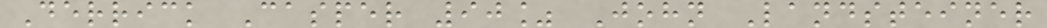Derrick Casper 90% John Landsteiner
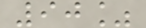90%
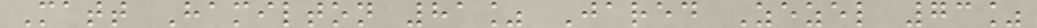Matt Hamilton 81% Jared Zezel 73%
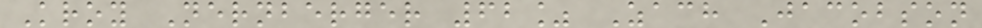Kroy Nernberger 62% Zach Jacobson
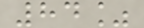84%
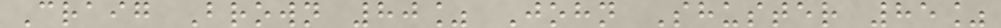Craig Brown 80% John Shuster 85%
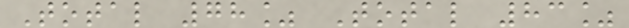Total 78% Total 83%
